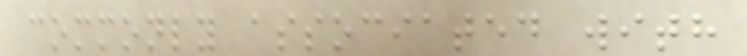commonly associated with
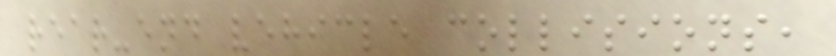rear-end vehicle collisions,
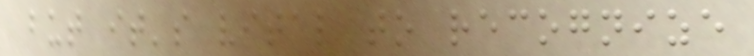but it's vital to recognize
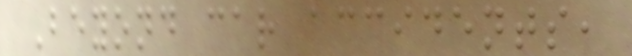Beyond car accidents,
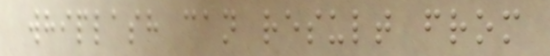whiplash can result from
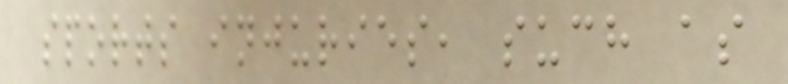sports injuries, such as
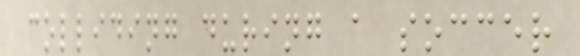colliding during a soccer
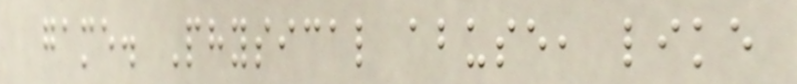game. Physical abuse, like
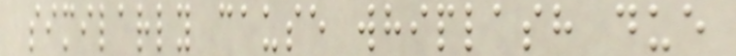similarly cause whiplash due
